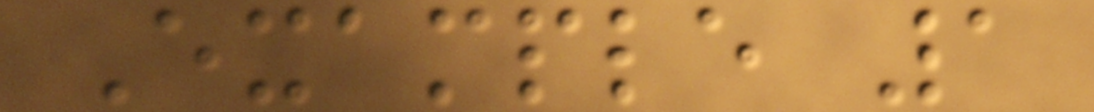Example 1
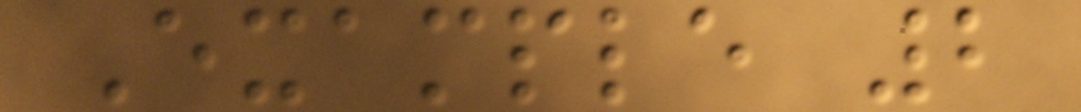Example 2
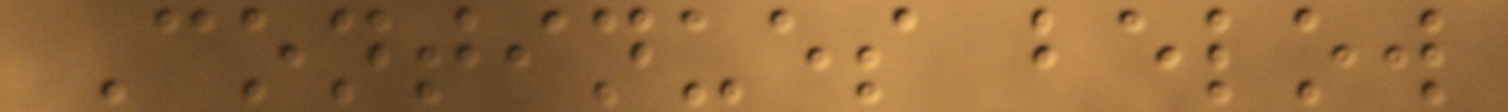Continues below
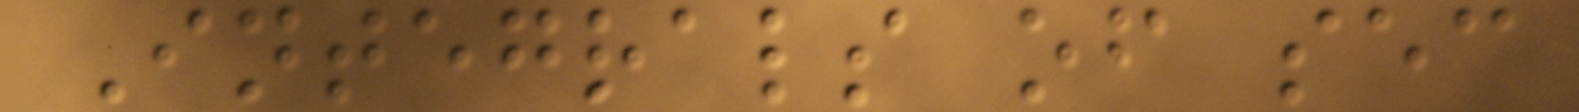Integrals of sec
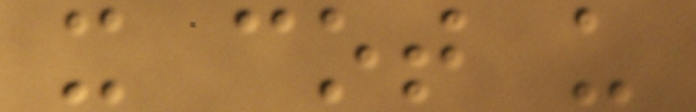x cot u
